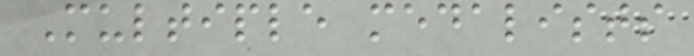Multiple medalists
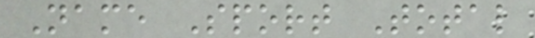Name Sport Total
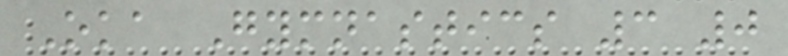Oka Gymnastics 3 0
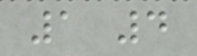1 4
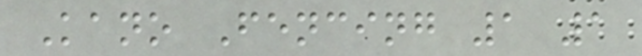Kano Fencing 1 1
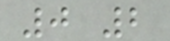0 2
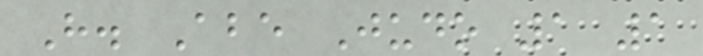H. Abe Judo 1 1
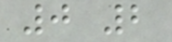0 2
